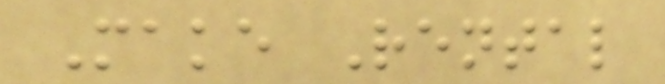Make Rental
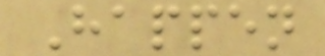Happen
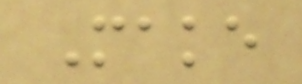Make
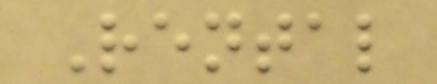Rental
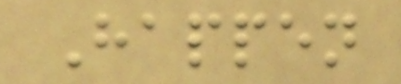Happen
